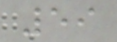59
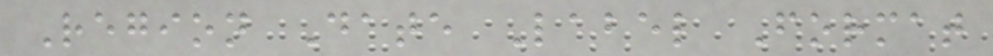Region Date Label Format
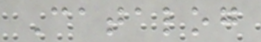Catalog
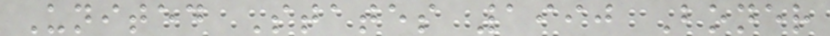United States 1990 Boner
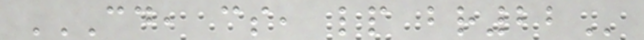CD, CS, LP BR22
